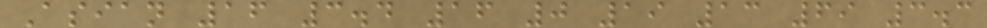Asian 16 3.4 16 0 19 13 69 3.3
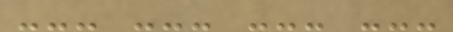--- --- --- ---
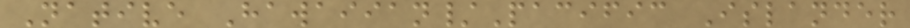Native Hawaiian/Pacific Islander
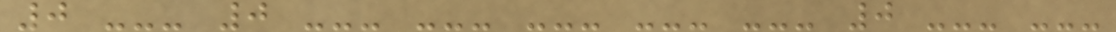0 --- 0 --- --- --- --- --- 0 --- ---
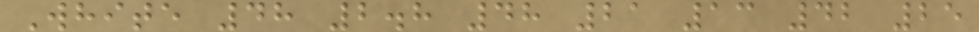White 48 2.8 48 21 13 42 25
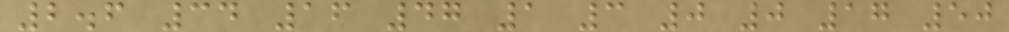2.6 34 16 47 1 3 0 0 17 50
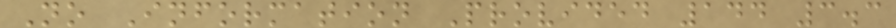No Information Provided 144 3.3
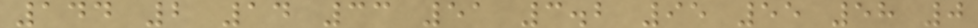144 2 14 33 51 3.2 95 55 58 0
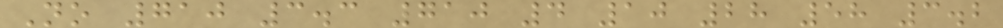No 710 3.3 710 4 10 28 58 3.2
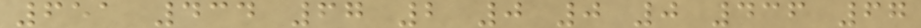651 434 67 2 0 0 0 436 67
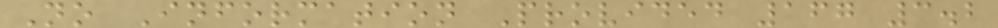No Information Provided 167 3.2
